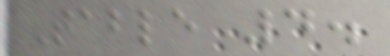Table 4.
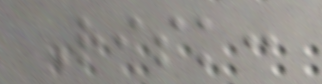Risk:
